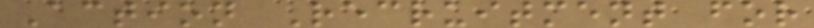Action Recruitment for
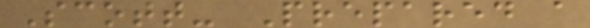Scott- Prepared a
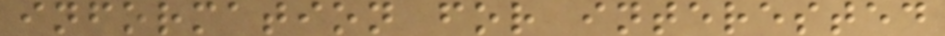information for interested
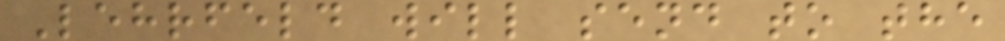Lehrfeld will send to the
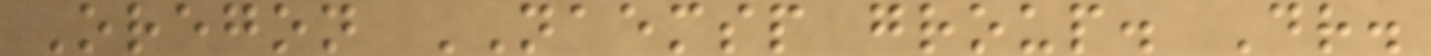Oregon NAEMSP group. Dr.
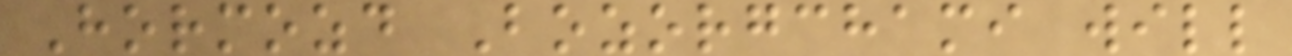Hormozd Bozorgchami will
